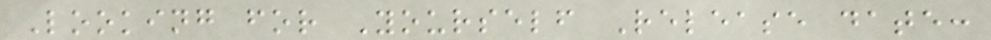Looking for Yourself Release date:
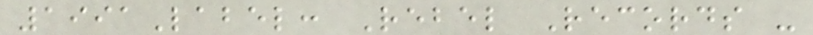1991Label: Rebel Records -
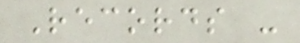Records -
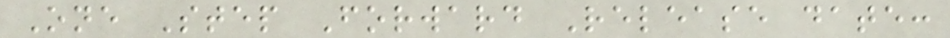One Step Forward Release date:
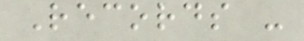Records -
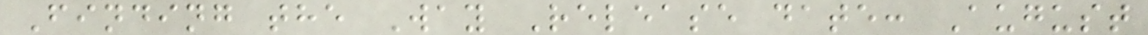Finding the Way Release date: August
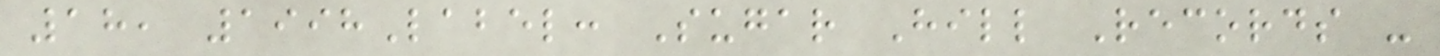18, 1998Label: Sugar Hill Records -
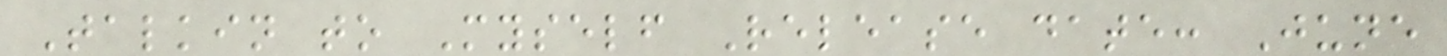Talkin to Myself Release date: June
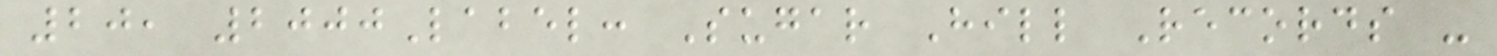20, 2000Label: Sugar Hill Records -
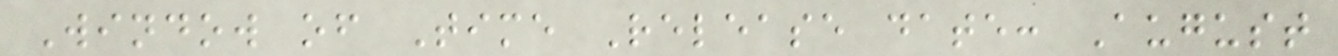Window of Time Release date: August
